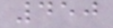450
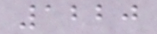1220
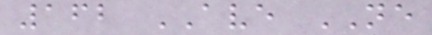162 AVE NE
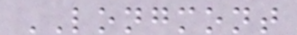LONGMONT
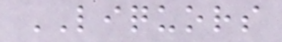LIQUORS
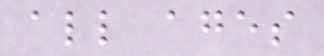all ages
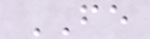FE
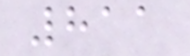811
